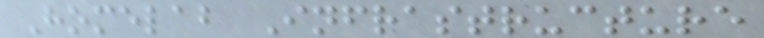Homelab Infrastructure
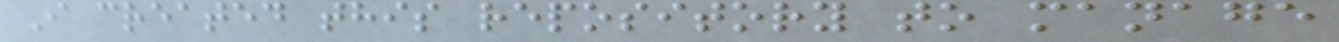I created this repository to manage
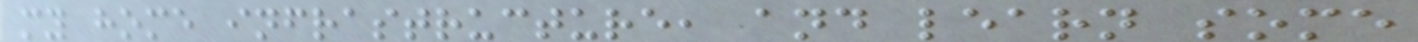my home infrastructure, and learn some
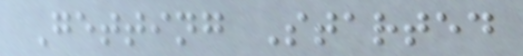Getting Started
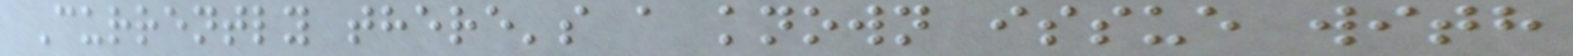Currently there's a known issue with
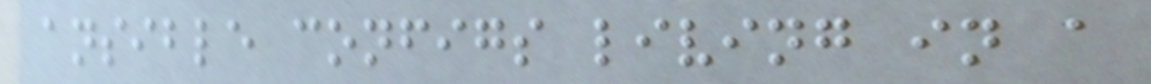ansible configs living in a
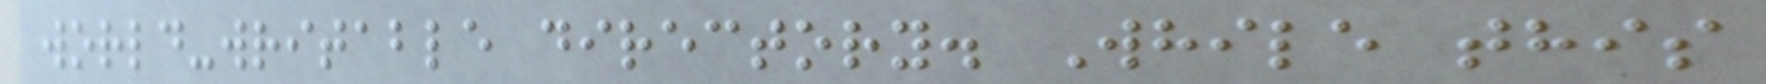world-writable directory. While this
